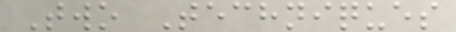Two Techniques
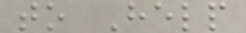to Help
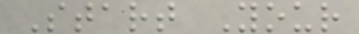Start Your
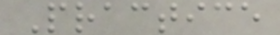Practice
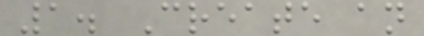1. Create an
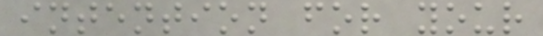intention for your
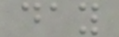day
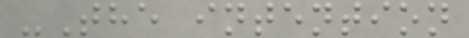-The intention
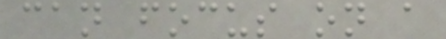can focus on a
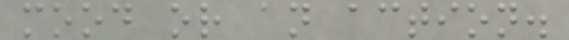mood or an action.
